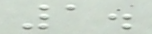1.
